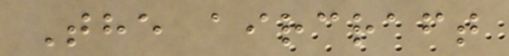The aircraft
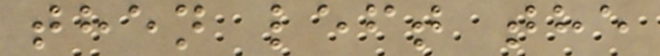then left the
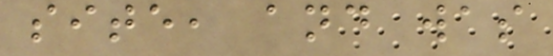site, and was
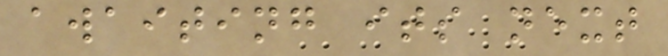awaiting its next
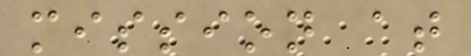mission at
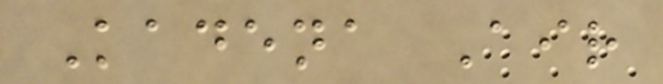Kadena Air
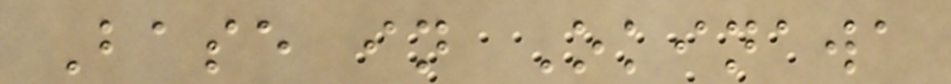Base in Okinawa
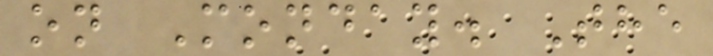on Monday. The
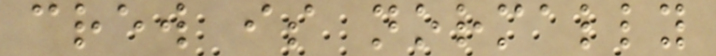crew is normally
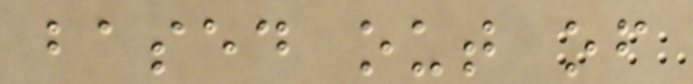based out of
